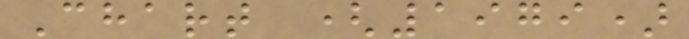Chart (1979)
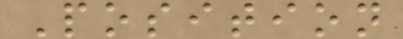Position
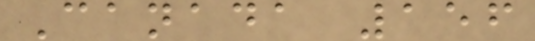Canada 156
